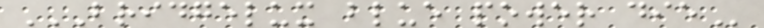BRIDGELUX BLUE POWER DIE
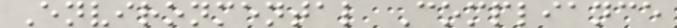Environmental Compliance
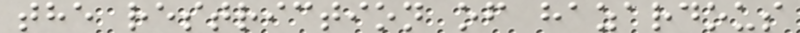the restriction of hazardous
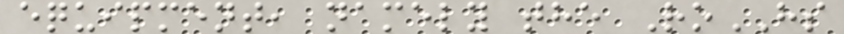equipment, namely the RoHS
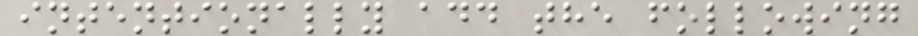intentionally add the following
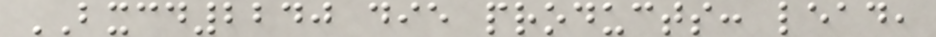BXCD2240 die products: lead,
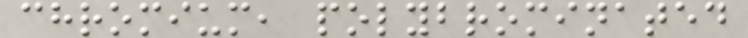chromium, polybrominated
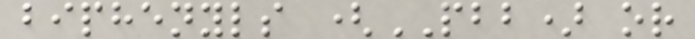biphenyls (PBB) or
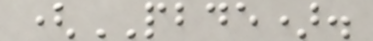(PBDE).
